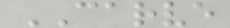CARVE
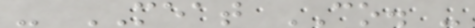- MEAT CO. -
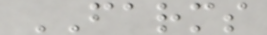FARMS
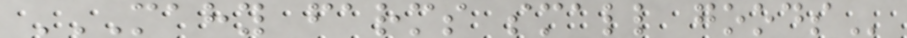MAHY FARMS SMALL GOODS
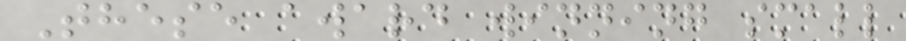These award winning small
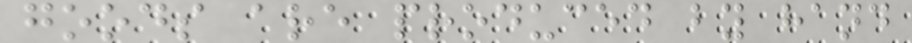goods are produced by hand
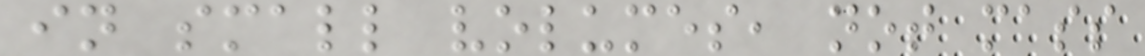in small volumes, not mass
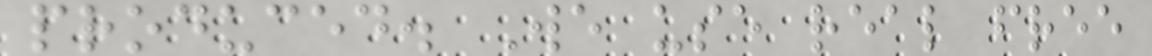produced. We use real free
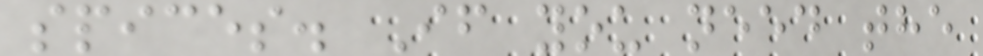spices. If you need the
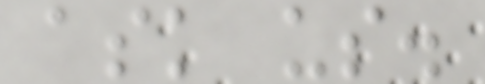ask us.
